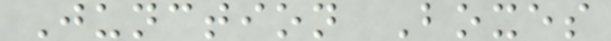Junction Boxes
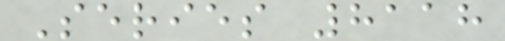Series 8118
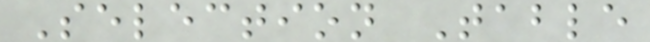Selection Table
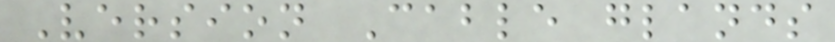Version Cable glands
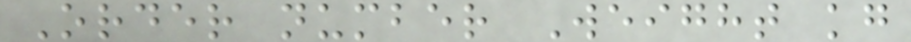Order number Weight kg
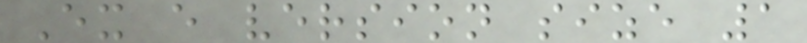Ex e version size 1
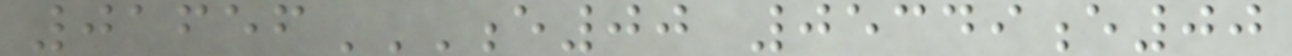01656E00 05349E00
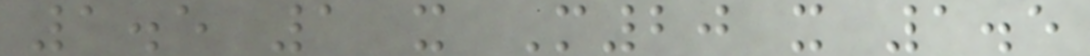1.5 1 x M20 x 1.5
